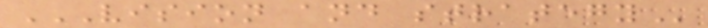VISION AND STRATEGY
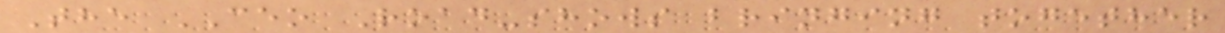The CEO Road-shows bringing together
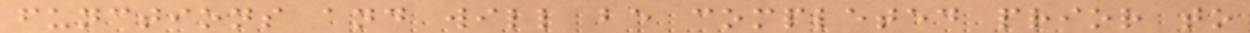functions and will be completed prior to
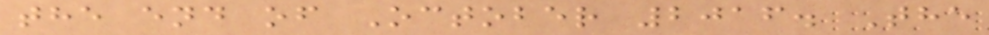the end of October 2016. The
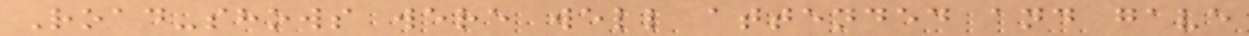Road-shows were well attended and gave
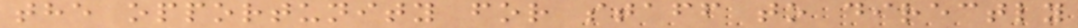the opportunity for staff to directly
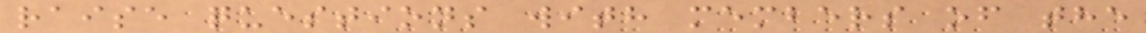raise questions with members of the
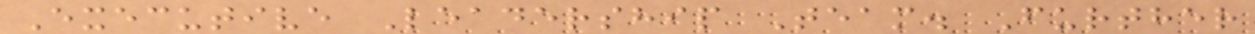Executive Leadership Team. Further
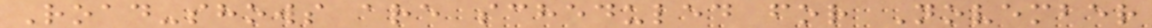Road-shows are scheduled for November
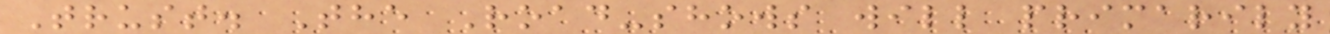Trust. The Road-shows will primarily
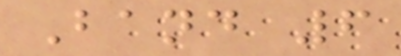Band 6
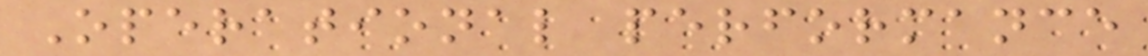Operational performance
